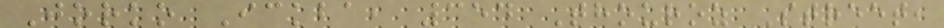Jorko Ickba, 354 Thouroz Street,
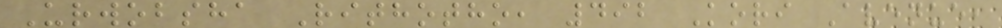Urwobsha Rithotho, 492 Kori Avenue,
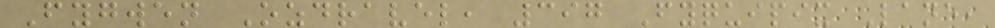Fygwen Ozdravel, 397 Fyquipix Lane,
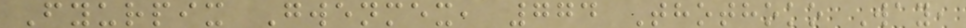Fyurpix Gwenmex, 774 Thothoko Way,
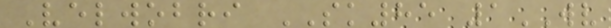Velwobri SK85 1WV
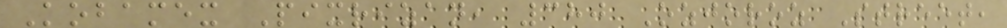Kobamex Pixrizan, 380 Ozjoroz Street,
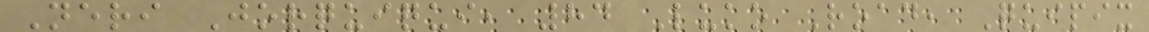Neri Jorquiqui, 84 Luko Road, Quipix
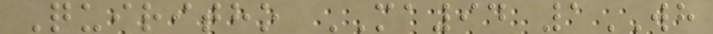Quiritho MA94 1WH
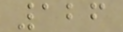126
